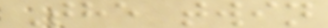The twin
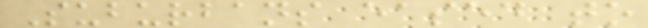Suburbans eased to
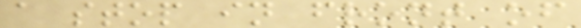a stop in front of
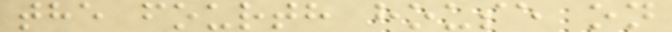the fourth house on
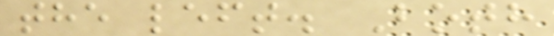the left. Both
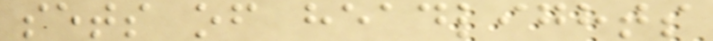sets of headlights
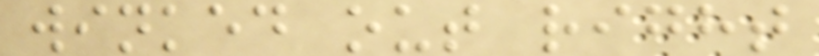winked out right
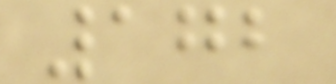172
